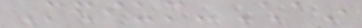Medium-Chain
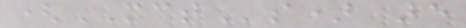(MCTs) are
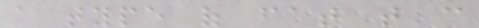a type of fat that can
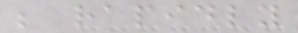be rapidly
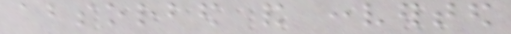absorbed and converted
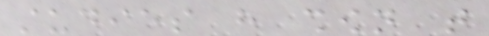studies have shown that
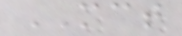MCT
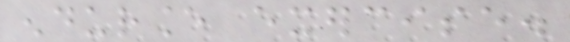endurance exercise.
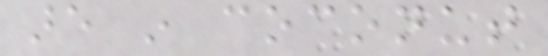are in coconut
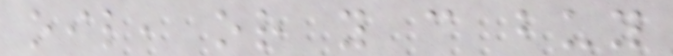oil, or you can buy
